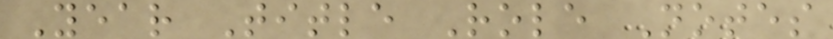Year Title Role Notes
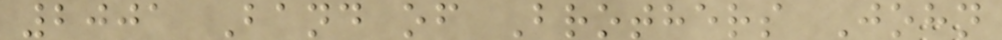2001 Band of Brothers John
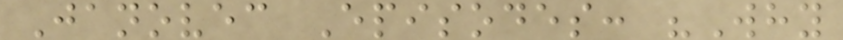Janovec Episodes: "Why
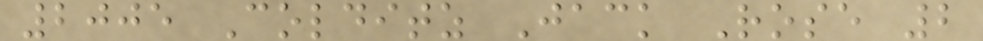2005 Colditz Jack Rose 2
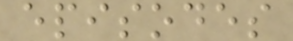episodes
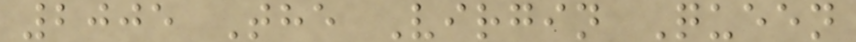2005 The Virgin Queen
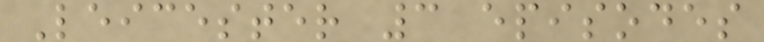Leicester 3 episodes
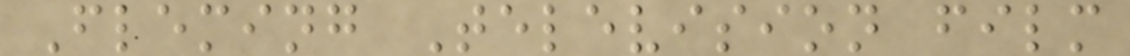Fleming Television film
